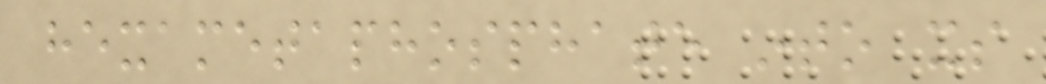hexametaphosphate into its
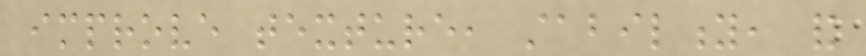improve texture, stability, and
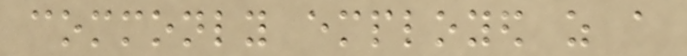commonly employed as a
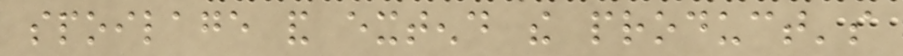spoilage and extend the product's
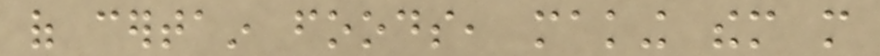of certain foods, making them more
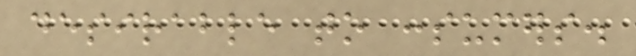desirable to consumers.
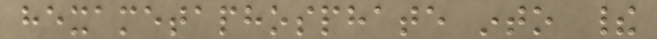hexametaphosphate into their
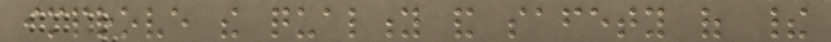improve the quality and safety of their
